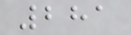281
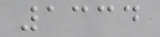1334
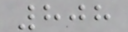808
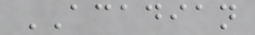ACADIAN
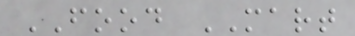FOOD MART
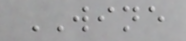WINE
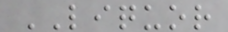LIQUOR
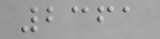2361
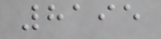8195
